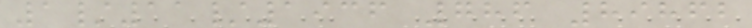1/11/1936 786 89862
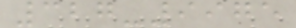327-9975
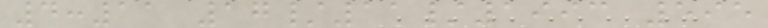4:11 17/11/1993 595
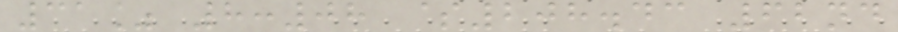31% 8:08 $208.43 62nd
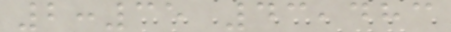2:35 43,483
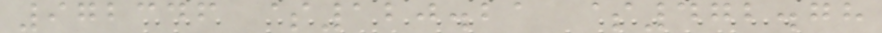972346 $120.21 $472.78
